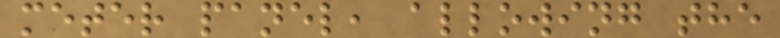meter panel, allowing the
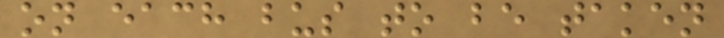on each bus to be taken
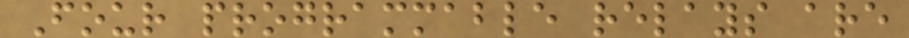Four programmable relays are
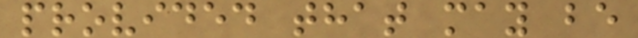provided that may be
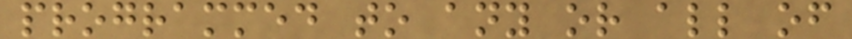programmed to any or all of
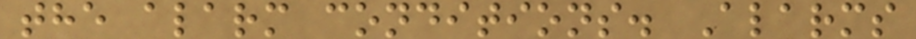the alarm conditions. Alarms
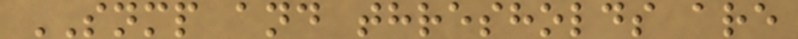SNMP and thresholds are
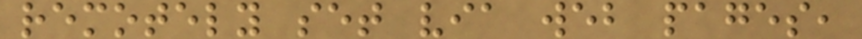remotely set via web pages,
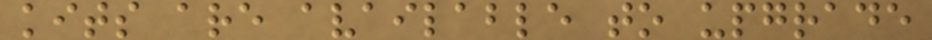kits are available to upgrade
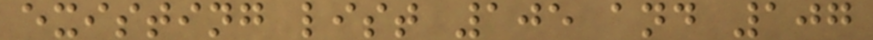existing list 105 and 107
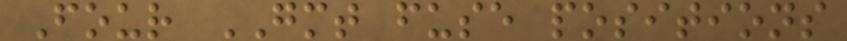Four GMT fuse positions
